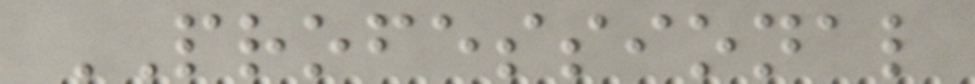PROFESSIONAL
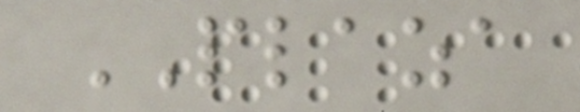PLAZA
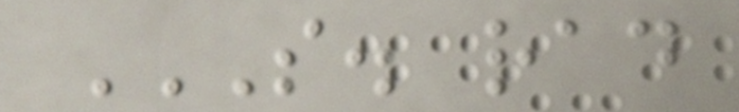S. RAD
